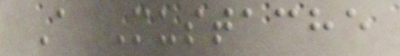A Mustache
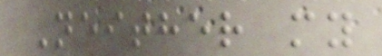Neither my
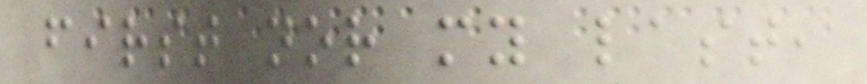first nor my last,
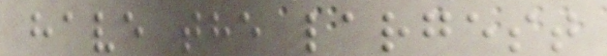have the largest
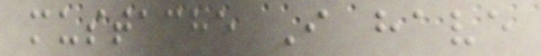mustache I have
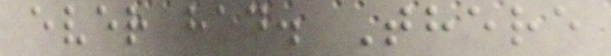ever had. There
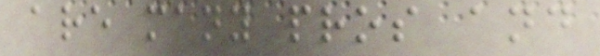are many pros and
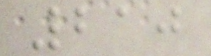210
